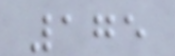175
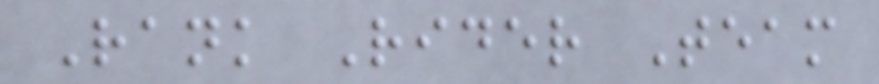Rank Rider Team
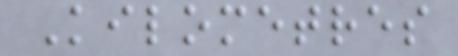Kilometres
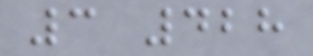3 428
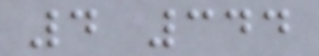4 344
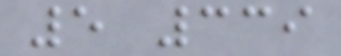5 339
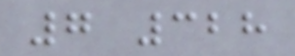7 328
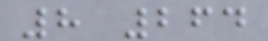8 264
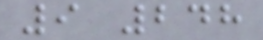9 248
